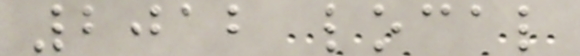2012 local
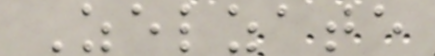Zelzate
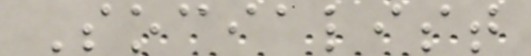Socialist
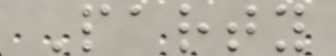Party
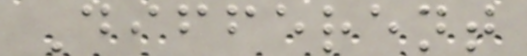Different
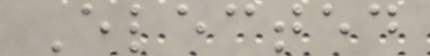Elected
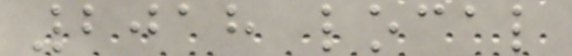2018 local
